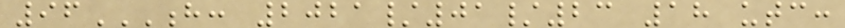96H: 2021/01/23 18 UTC:
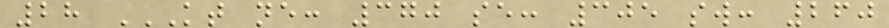28 KT NE: 370 SE: 305 SW: 260
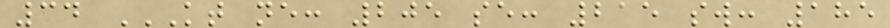34 KT NE: 205 SE: 215 SW: 185
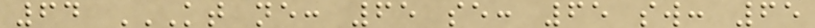64 KT NE: 65 SE: 65 SW: 65
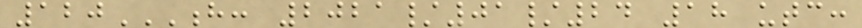120H: 2021/01/24 18 UTC:
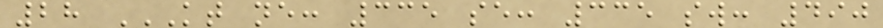28 KT NE: 335 SE: 335 SW: 490
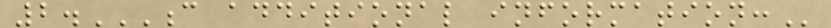2.C ADDITIONAL INFORMATION:
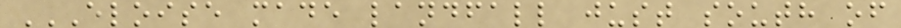ELOISE MADE LANDFALL JUST SOUTH OF
